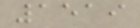1519
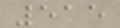515
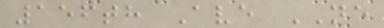156th Ave NE
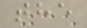the
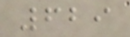629
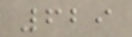629
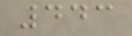443
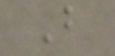B
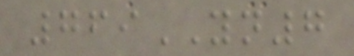769YN7
